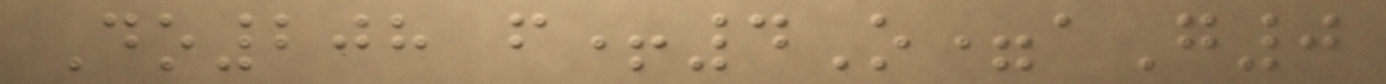Do208 f+4O=aG0
